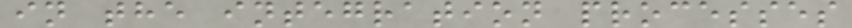in the integration processes
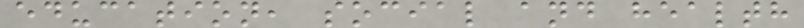education, social and health
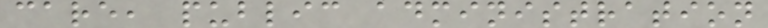care, public administration
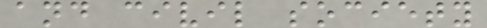and civil society
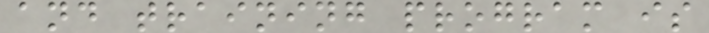and training program is
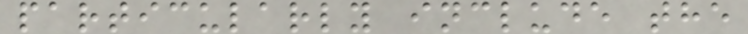particularly include the
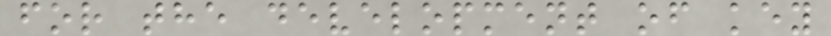for the development of key
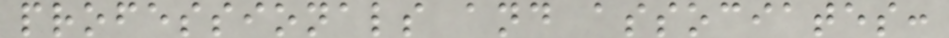professionals and associates:
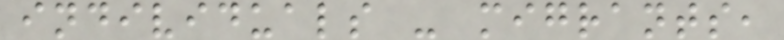individuals - migrants,
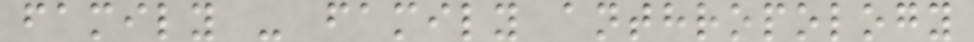family - family anthropology
